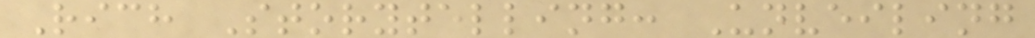Rich Storytelling: Unveiling
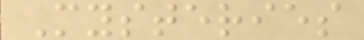Mysteries
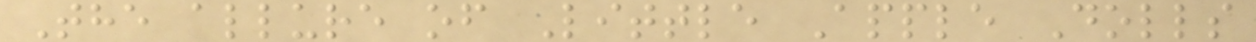The allure of Little Apple Dolls
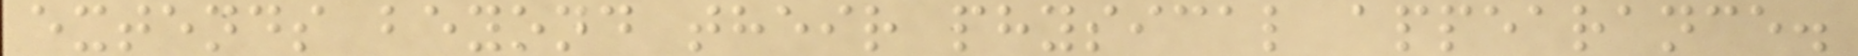extends beyond their physical appearance.
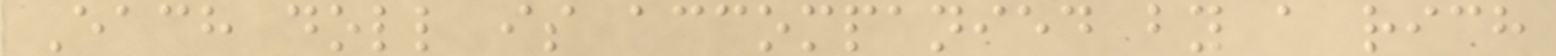Each doll is accompanied by a rich
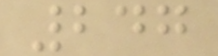247
